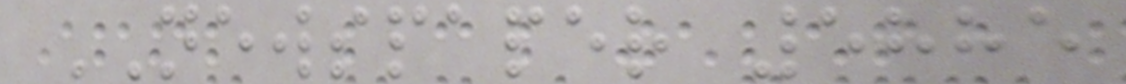NEWSPAPER 5885
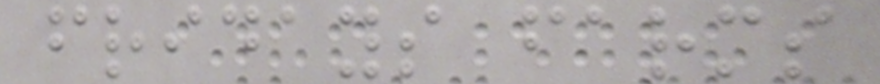fridays farms
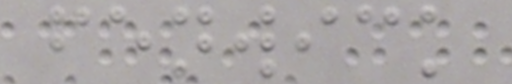fenwick
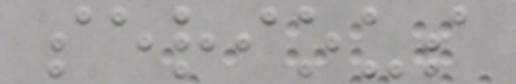serious
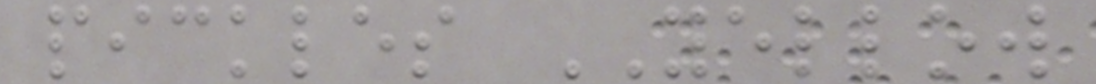pickles YELLOW
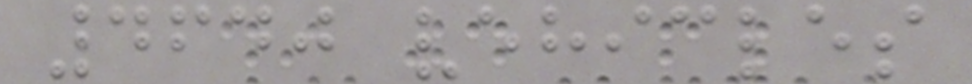4640 vehicles
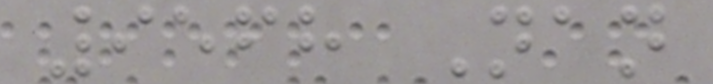9568 Nan
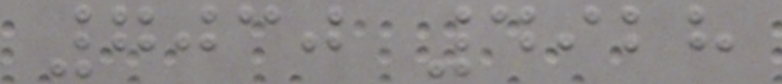7030 4928
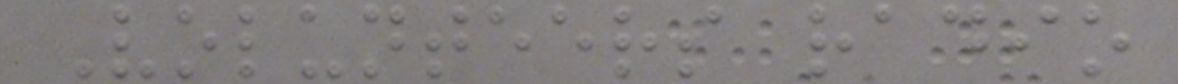Volunteers radio
